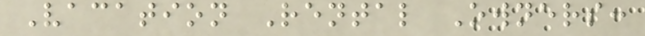Vacation Rental Owners:
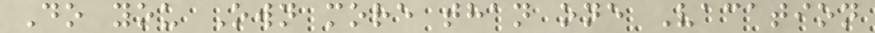Do you Own more than one Vacation
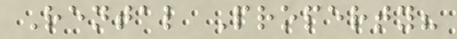Rental Property?
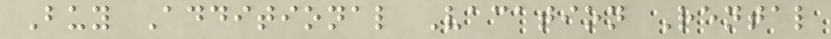Buy Additional Vacation Rental
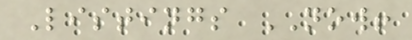Listings NOW!
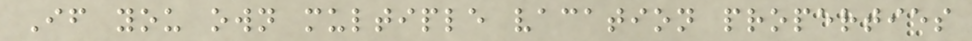If you own multiple vacation properties
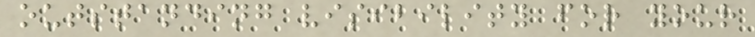outstanding visibility for your
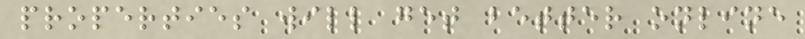properties will get better online
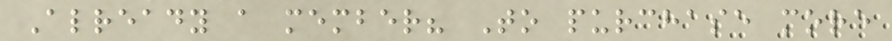Already a member? To purchase more
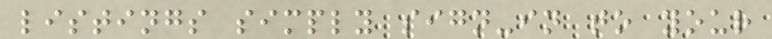listings simply sign-in to your
